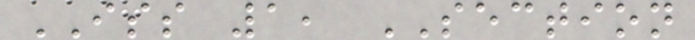ISS 1, SECTION
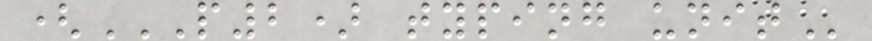(P2) TYPING UNIT
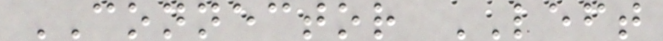CONNECTOR LEFT
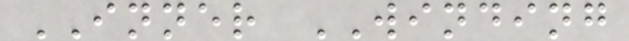INNER WINDING
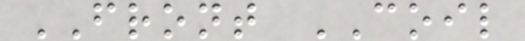FRONT COIL
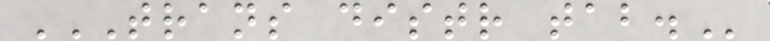TRANS DISTR TAB.
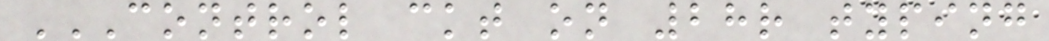CONTROL CKT ON 28R TYPING
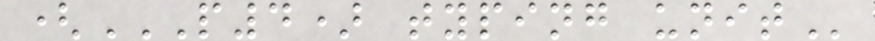(P4) TYPING UNIT
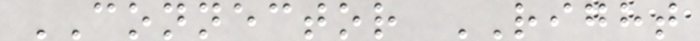CONNECTOR RIGHT
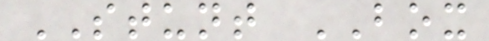STUNT BOX
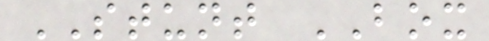STUNT BOX
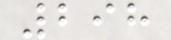298
